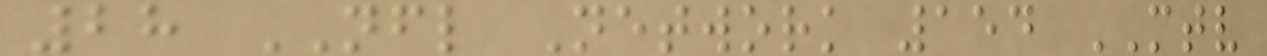28 NFL Network 154 MTV
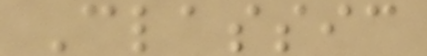Classic
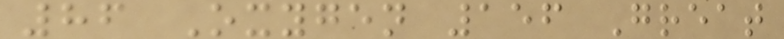86 Oxygen 156 Great
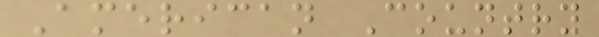American Country
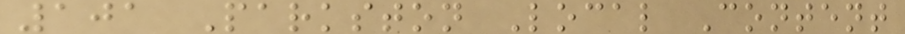101 Parkston Local Content
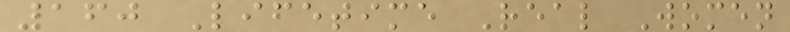160 Lifetime Real Women
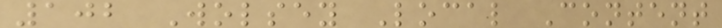102 Wolsey Local Content
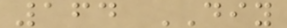164 DIY
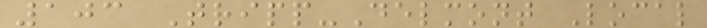103 Tripp-Delmont Local
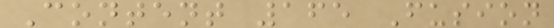Content 165 Fusion
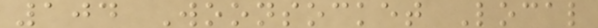104 Woonsocket Local
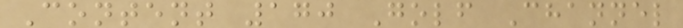Content 170 Golf Channel
